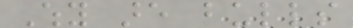Why are bulls
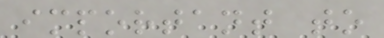important to
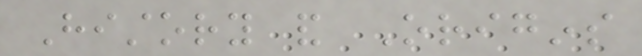History and Origins
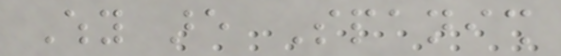Why are Spanish
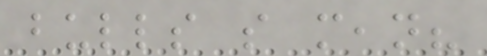bulls so mean?
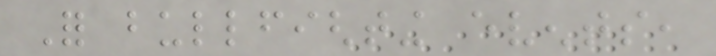For bullfighting events,
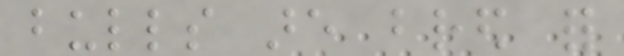bulls are bred for
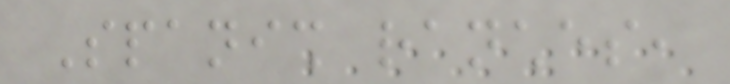Spanish ranches,
